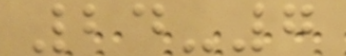24-7
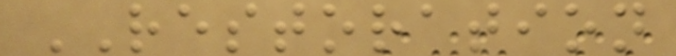RESTORATION
